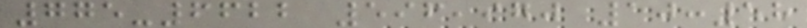775-6622 596,970 10:58
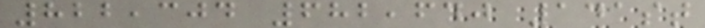822,304 682,640 141st
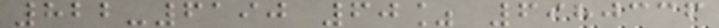822-6190 60% 6980336
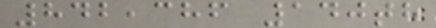842,386 140th
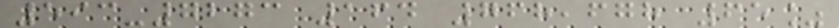593-7273 164 768,678 65%
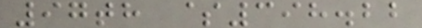97th $398.22
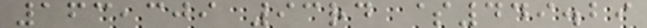163,309 93rd $449.29
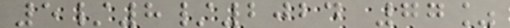5/8/2024 77%
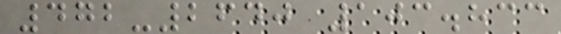472-2640 103.833
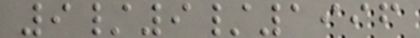9/9/1996
